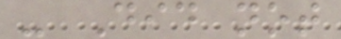- Did not
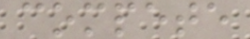compete
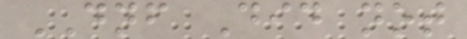DNF Did not
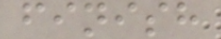finish
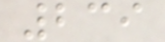239
